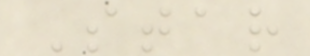Star
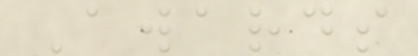Awards
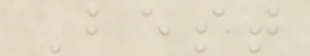Best
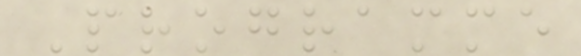Programme
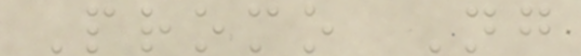Promo Ng
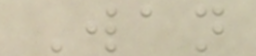Wan
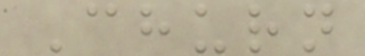Churn
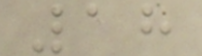18
